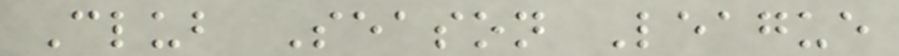Club Season League
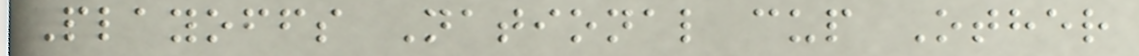Playoffs National cup Other
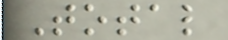Total
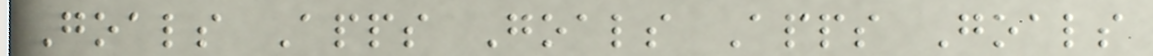Goals Apps Goals Apps Goals
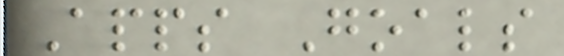Apps Goals
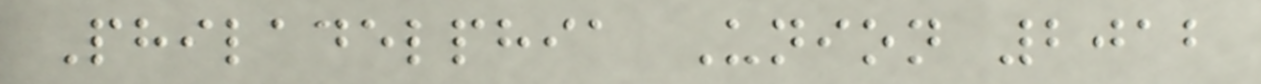Philadelphia Union 2012
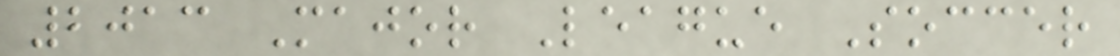2013 Major League Soccer
